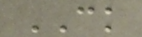CK
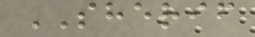SHERIF
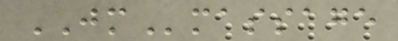JMmassage
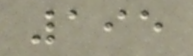195
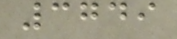3749
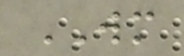WM
